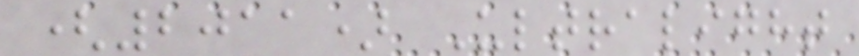(2011) Ultralight
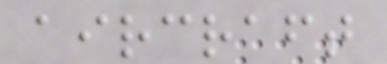aircraft
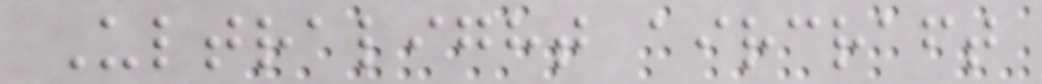Ultralight aircraft
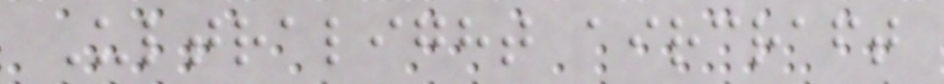Ultralight aircraft
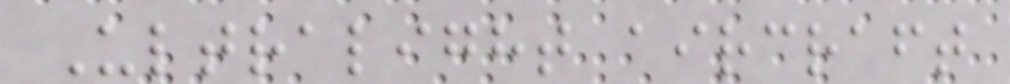Ultralight aircraft
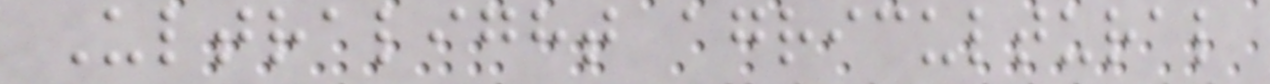Ultralight agricultural
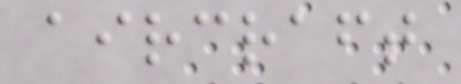aircraft
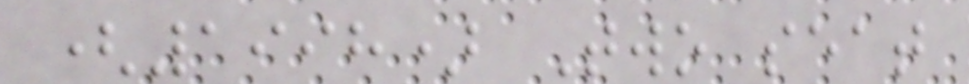(1998) Two seat
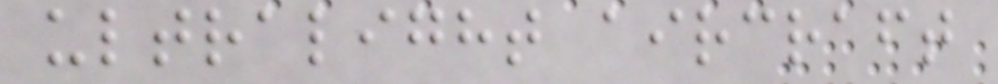ultralight aircraft
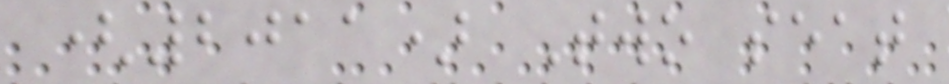(2011) Two seat
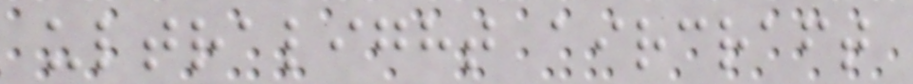ultralight aircraft
